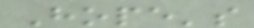Hope's
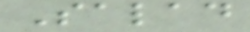Salad
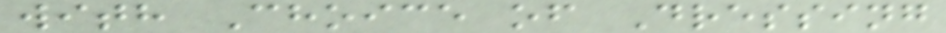with Choice of Dressing
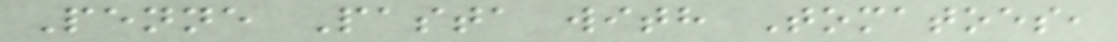Penne Pasta with Tomatoes,
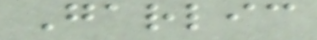Garlic
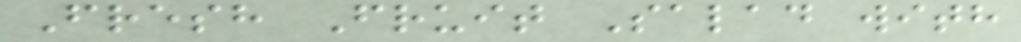Fresh Fruit Salad with
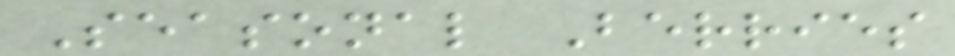Seasonal Berries
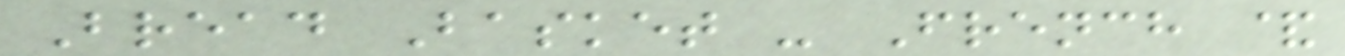Bread Basket - French &
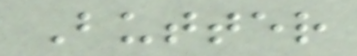Butter
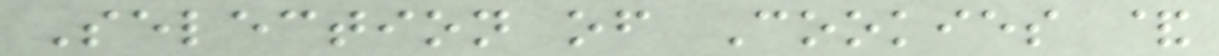Selection of Cookies &
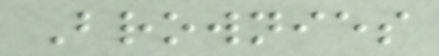Brownies
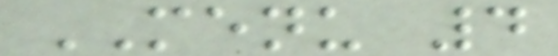MENU 4
